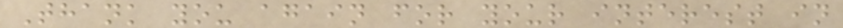Thank you again for your interest in
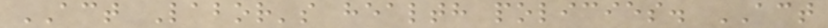ACT Labor's health policies. ACT
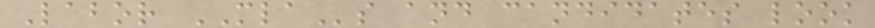Labor MLAs and candidates look
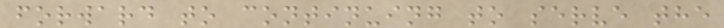forward to continuing to serve the
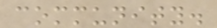community.
